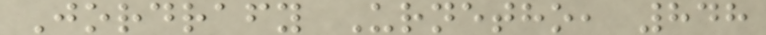Jordrafy Urnetho, 848
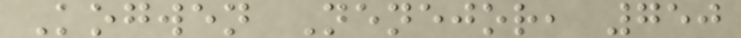Kogwen Nenejor, 750
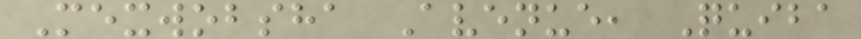Mexwobsha Avenue, Quiba
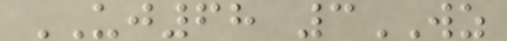UJ68 3WZ
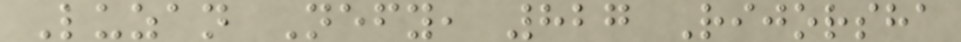Luzan Nefy, 827 Rijorsha
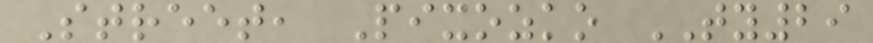Street, Pixozko TY29
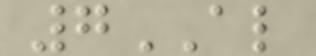7AL
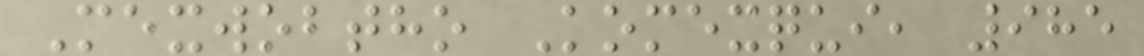Mexwobtho Komexqui, 985
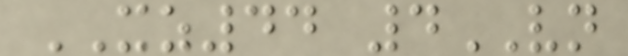XZ44 4VN
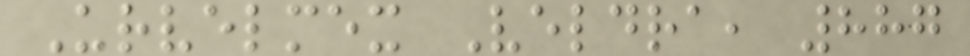Urvelmex Veldra, 887
